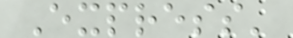Express'
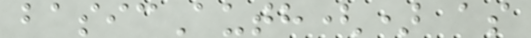basicAuth() as
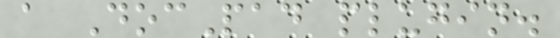a DocPad plugin.
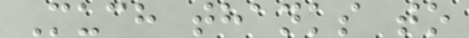Much thanks to
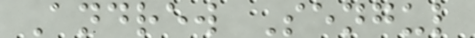Andrew Sengul
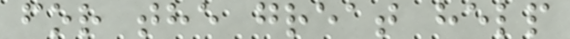for the great help
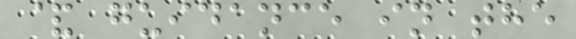& guidance in the
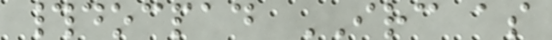#docpad IRC as
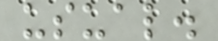usual.
